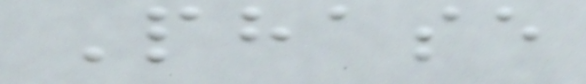Phase
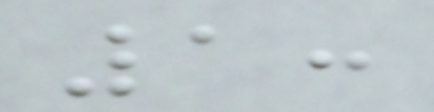1:
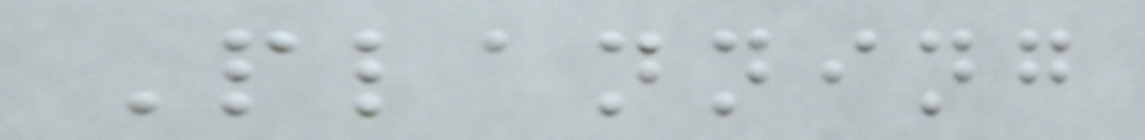Planning
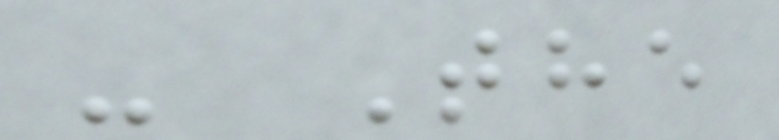- The
